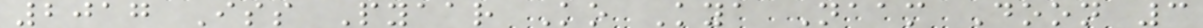2017 Iss Pyaar Ko Kya Naam Doon 3
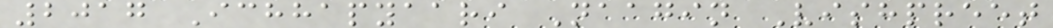2017 Ichhapyaari Naagin Vishpreet
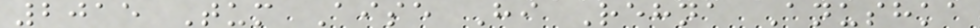2015 Tum Aise Hi Rehna Anushka
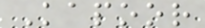Kapoor
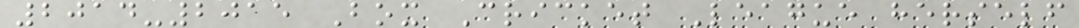2014-2015 Box Cricket League herself
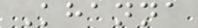Khanna
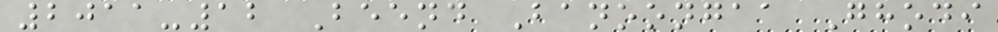2011-12 Beend Banoongaa Ghodi
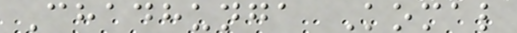Chadhunga Komal
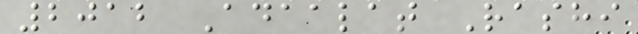2012 Adaalat Rashi
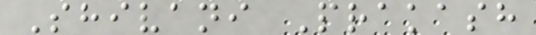Shivani Prakash
